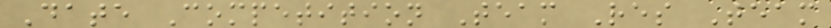Date Competition Team Res Team
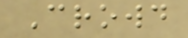Crowd
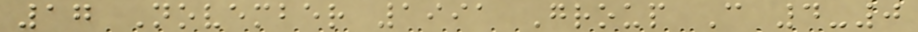17 November 1991 Group C 4-0
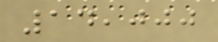14,000
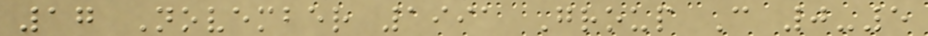17 November 1991 Group C 0-5
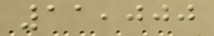11,000
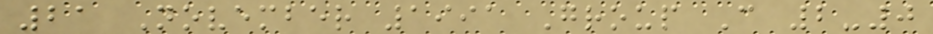21 November 1991 Group C 2-0
